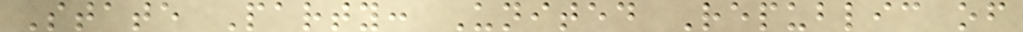State Party: United Republic of
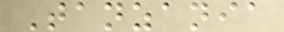Tanzania
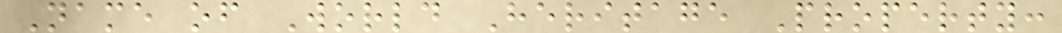Name of World Heritage Property:
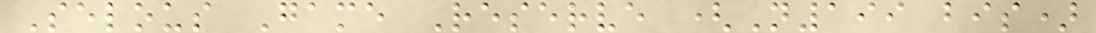Selous Game Reserve (N199 bis)
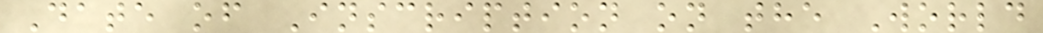Date of Inscription on the World
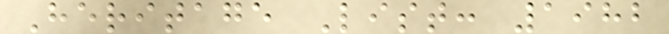Heritage List: 1982
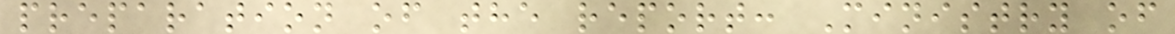preparation of the report: Ministry of
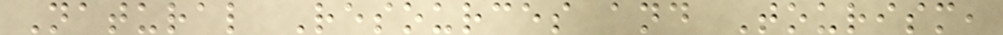Natural Resources and Tourism,
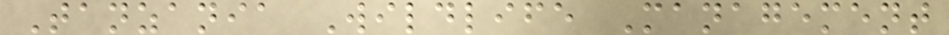Tanzania Wildlife Management
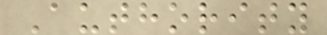Authority
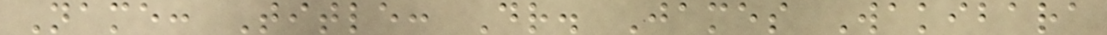Name: Title: Dr. James Wakibara
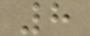8
